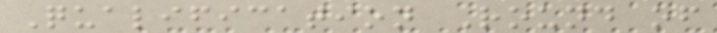Qualification Round of
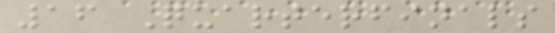16 Quarterfinals
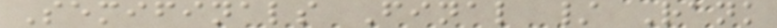Semifinals Final / Rank
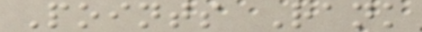Points Rank
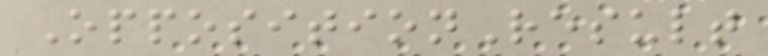OppositionResult
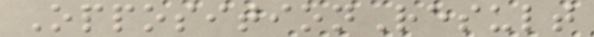OppositionResult
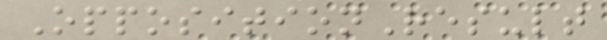OppositionResult
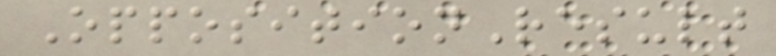OppositionResult
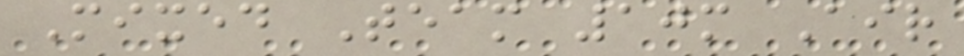Mixed Team 10m Air
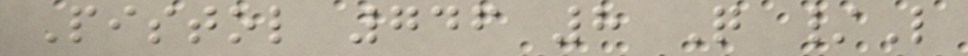Pistol 746 8 Q /L
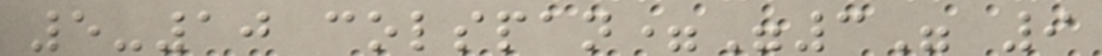5-10 colspan="3" 9
